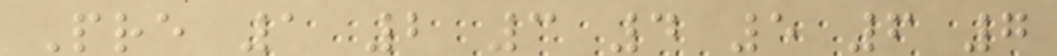Pre 1 2 3 4 5 6 7
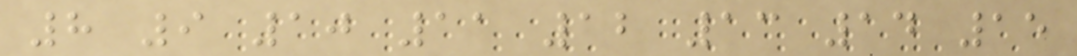8 9 10 11 12 13 14 15
